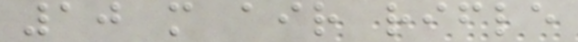10 m air rifle
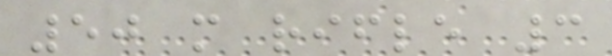50 m rifle 3
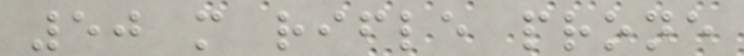50 m rifle prone
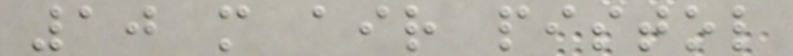10 m air pistol
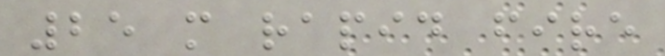25 m rapid fire
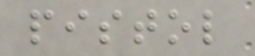pistol
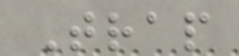Trap
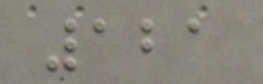121
